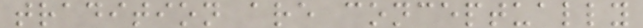tradition are conceptually
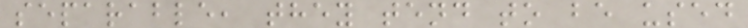separable, they tend to be used
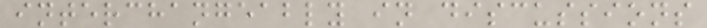interchangeably in discussions
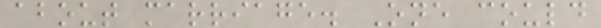about marriage. One could
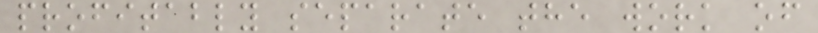profitably separate the work of
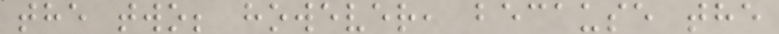the two; however, because the
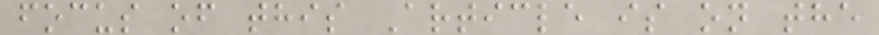focus of this Article is on the
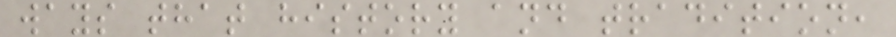ways that history and tradition,
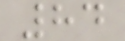84
